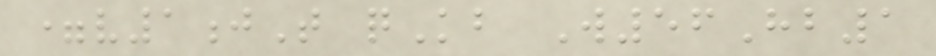=v1jT qKb W56Hb1
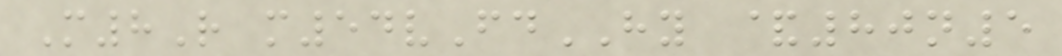M8R m54vFdHY &80n5
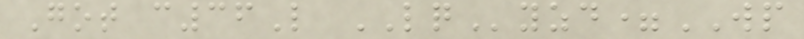Got c36L LQyzd=WP
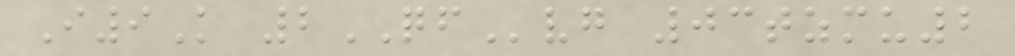I9K 2QFvg 03tzmu2
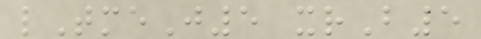lTmeJ5 xrB5
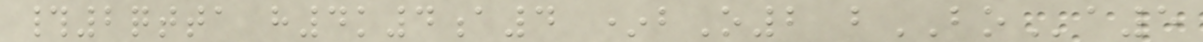#2qtta h4k4a4 *bO2 bBOa5
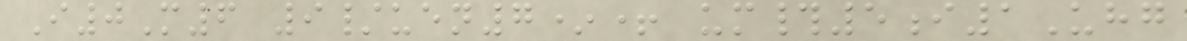I0M6 9/uen7*+ um#5i1Uhg
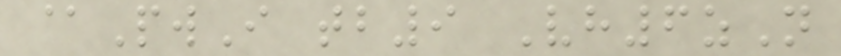@PwI tb9 Vh6zN
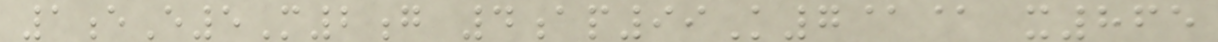1eE5M2g 4ap99K7@@ x865
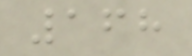168
